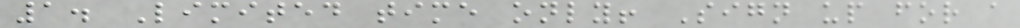1. Limited time only! Sign up for a
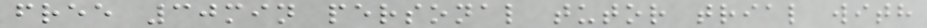free 30min personal tutor trial with
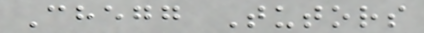Chegg Tutors
